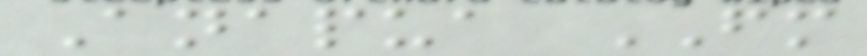Anapua FM
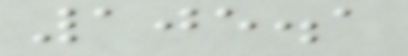105.1
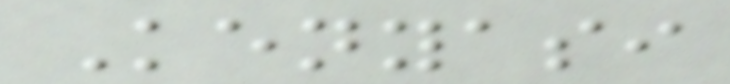Kenyasi
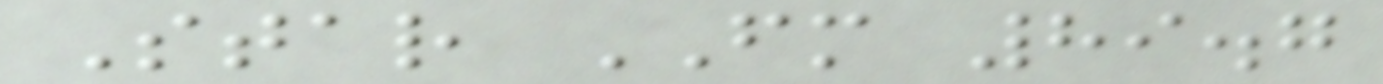Star FM 89.7
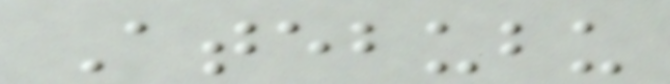Atebubu
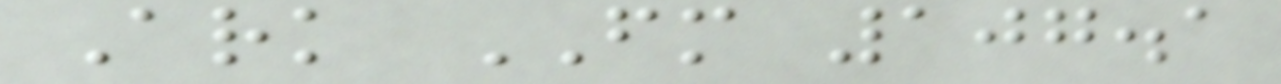Ark FM 107.1
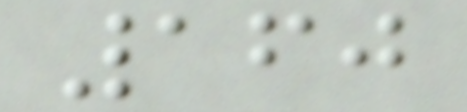160
